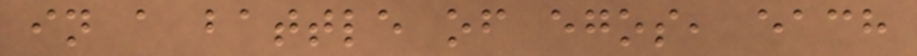in a battle of egos, each
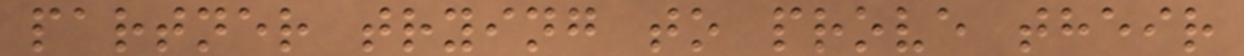partner trying to prove their
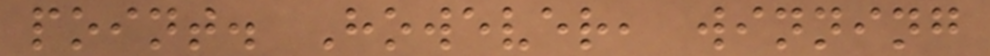point. However, winning
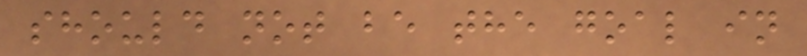should not be the goal in
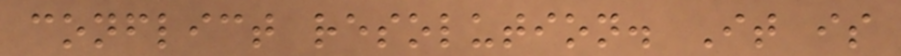conflict resolution. It is
